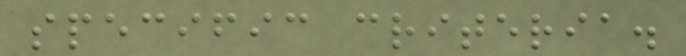specific criteria.
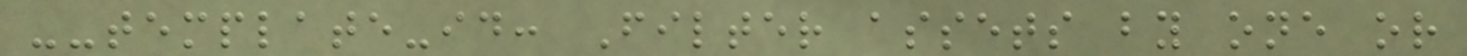--template-id: Filter assets by one or
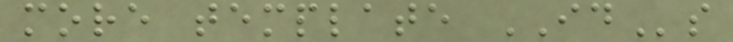more template IDs
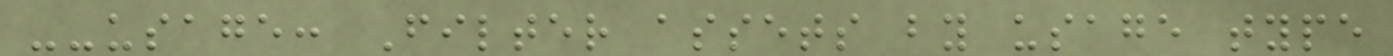--usage: Filter assets by usage type
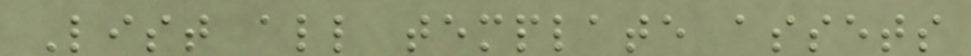List all template assets
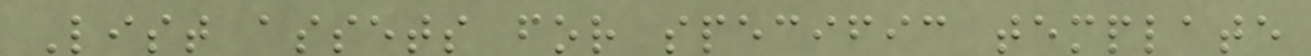List assets for specific template
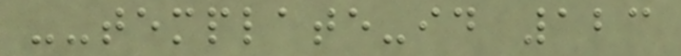--template-id 123
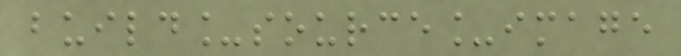build_source_image
